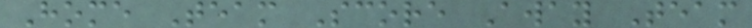Home Team Score Away Team
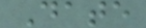Date
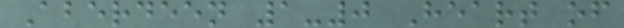Aberdeen 1-0 Heart of
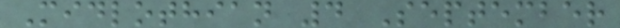Midlothian 4 September
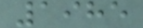1985
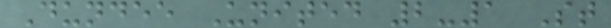Dundee United 2-1 St
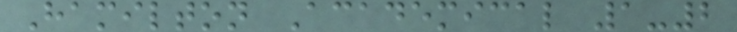Hamilton Academical 1-2
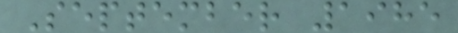September 1985
